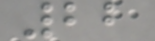22
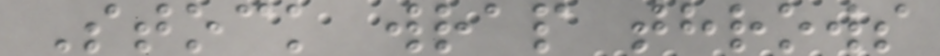Stock wrap throws
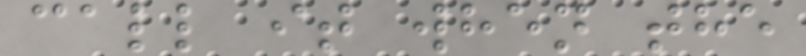call it when the
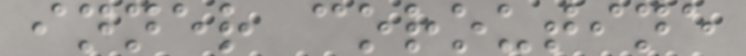inner coroutine
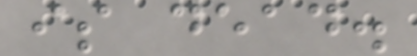is dead.
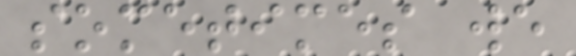sometimes we
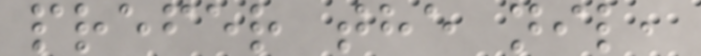prefer the nil,
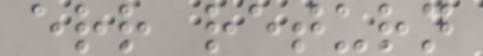err return
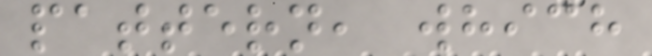pattern, which
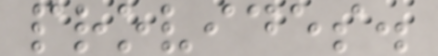provides.
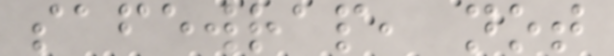safewrap, not
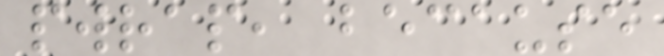pwrap, because
